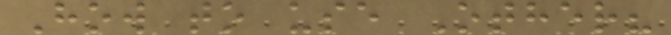How to use Other?
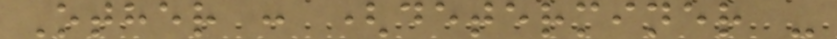Other : (determiner -
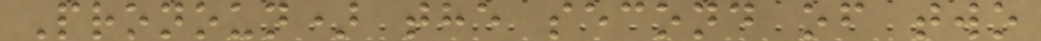Pronoun) the second of two
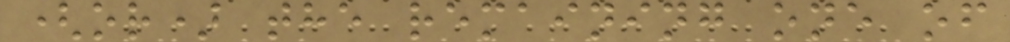(or) the remaining one of
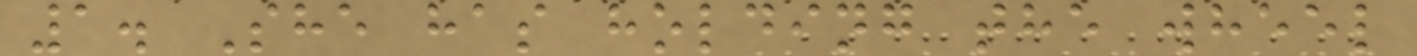1. She has holding the wheel
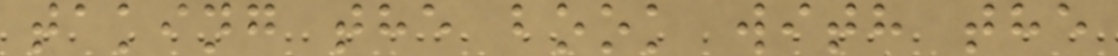taking the book with the
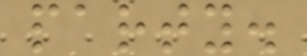party.
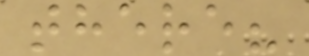there?
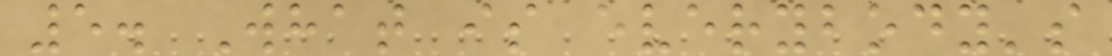5. What is everybody's
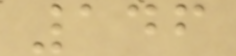146
